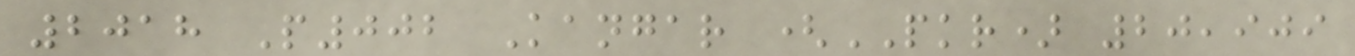2018 P002 Kangar (PKR) 20,909
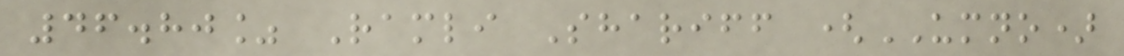46.80% Ramli Shariff (UMNO)
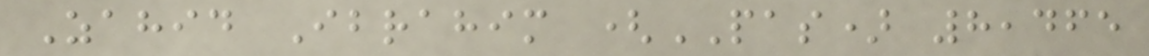Zahid Ibrahim (PAS) 8,465
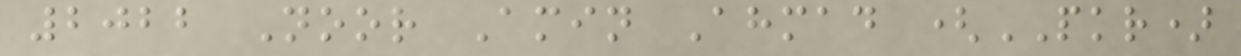2022 Noor Amin Ahmad (PKR)
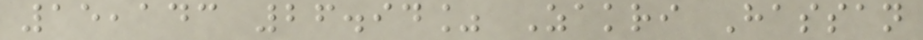15,143 26.94% Zakri Hassan
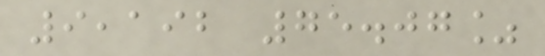9,192 75.07%
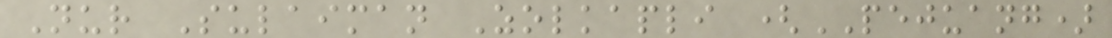Nur Sulaiman Zolkapli (PEJUANG)
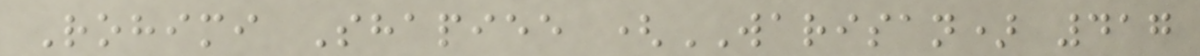Rohimi Shapiee (WARISAN) 417
